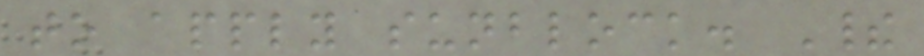to apply sunblock. Their
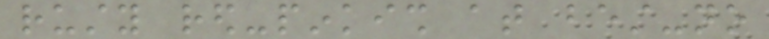rusty red-pinkish at best-no
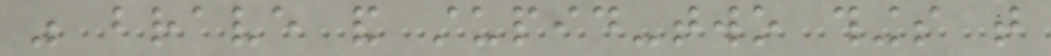was brave and stupid-two things that
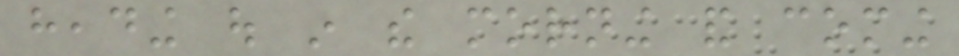heading out in the morning and coming
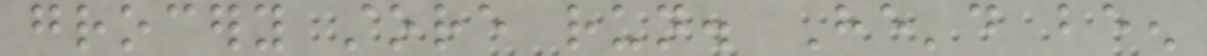grocery store run. He'd been
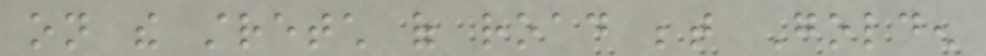on the stretch of road between Golden
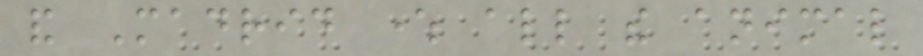and Madrid where all the animal
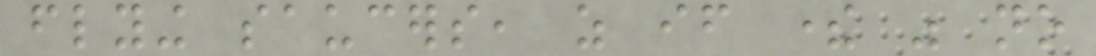flying saucers, as if there was no
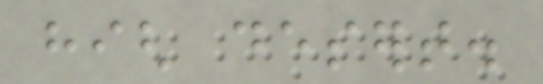high desert.
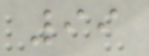99
